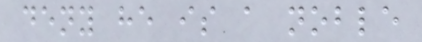deny he is a noble
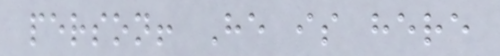person! He is here
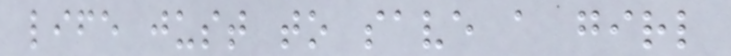life just to save a girl
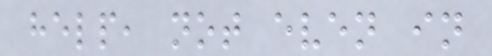help, not even in
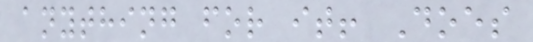anything for it! Does
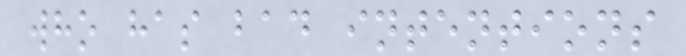who has bad intentions
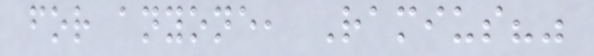for anyone, Ramius?"
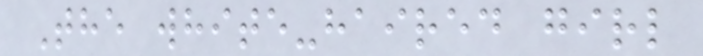The white-haired girl
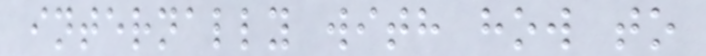internally with how to
